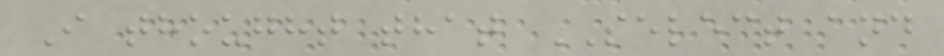I thought that SELECT and
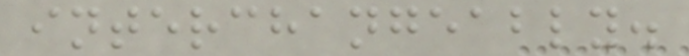interchangeably.
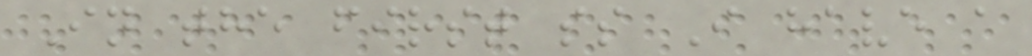In the first ss I have a
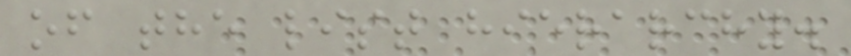of the list hierarchy.
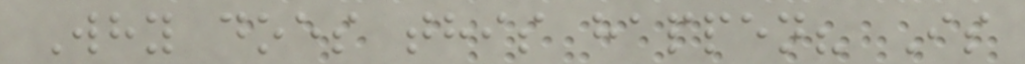Why does this happen? Is
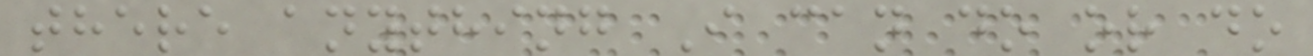there anything I can do or do
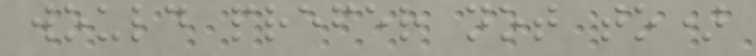would prefer not to)
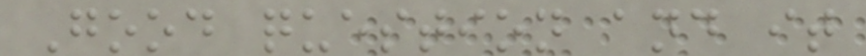Good question and it
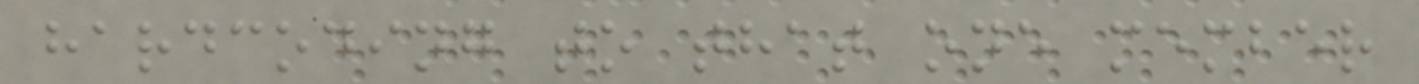hardcoding to that one member
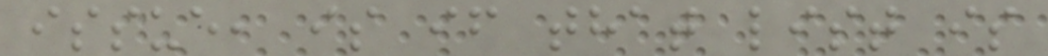issue, is if that list is
